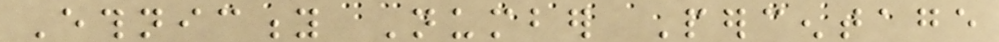Ethnicity Number Percentage
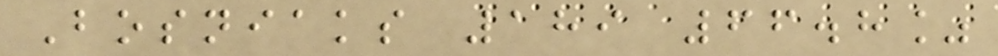Bosniaks 189 66.8%
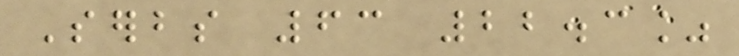Serbs 63 22.3%
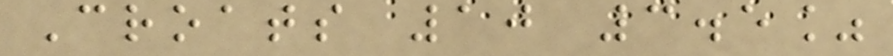Croats 10 3.5%
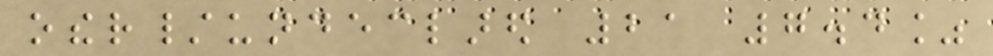other/undeclared 21 7.4%
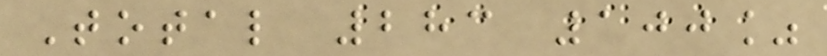Total 283 100%
